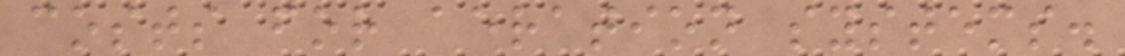costs for aeration systems.
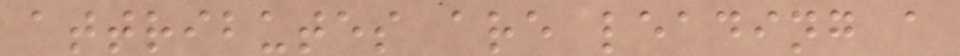attributes are leading a
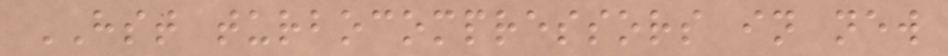HST turbocompressors in new
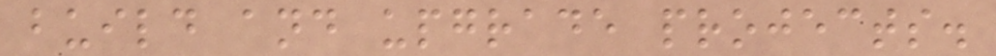build and upgrade projects.
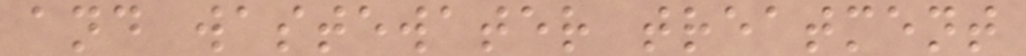and wastewater treatment
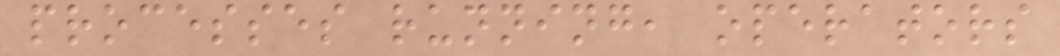processes running, operators
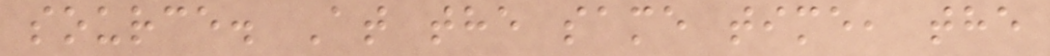source. At the same time, the
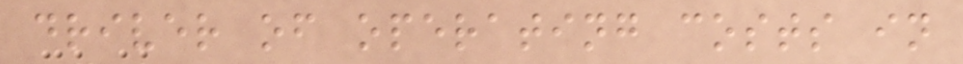driver of operating costs in
